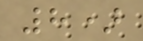8)
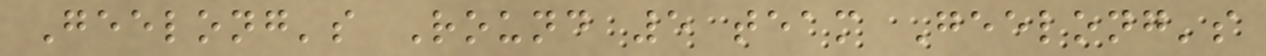Geelong's Round 5 team Geelong's
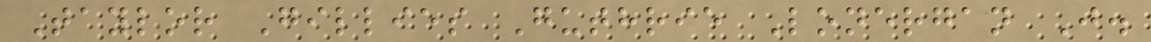Taylor Gillies Guthrie Lonergan J.
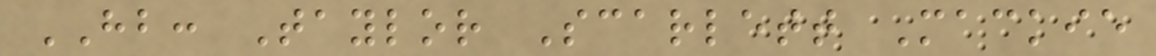HB: Taylor Scarlett Mackie
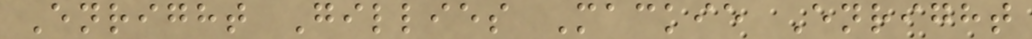Enright Gillies Mackie Enright
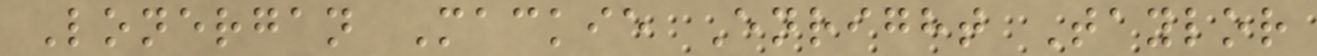Lonergan Mackie Enright Taylor
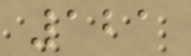121
